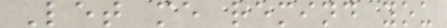Let me remind you
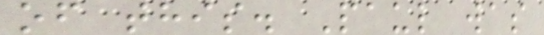of this. Paul was
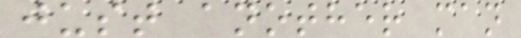just another man
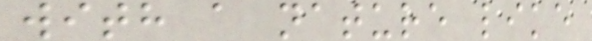with a nature like
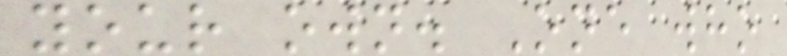your own. One who
